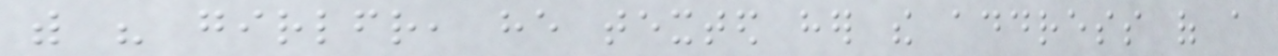with his girlfriend, he texted her the address of a
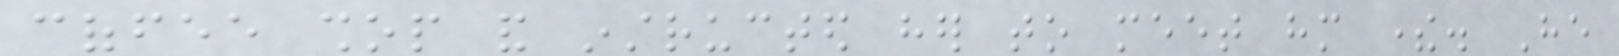coffee shop and instructed her to meet him there. He
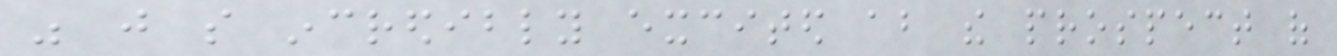was just so incredibly excited about the prospect of
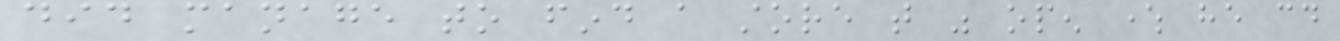did manage to find a store that was open where he could
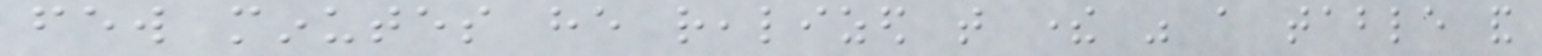few minutes he realized that there was a table and
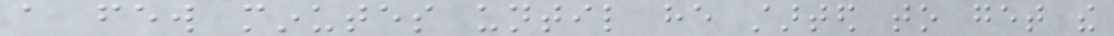a few minutes until he started to get the
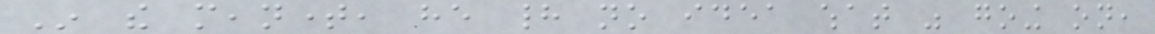In the meantime, he had no idea what was going on,
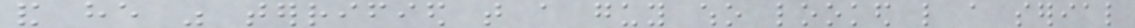and he was terrified that a guy who looked like a serial
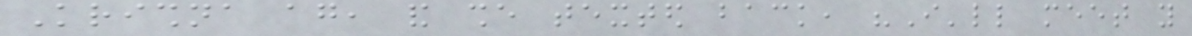Krishna again, and she texted back, "I'll meet you
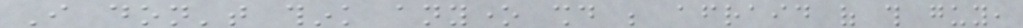I don't think anyone should be afraid of this guy,
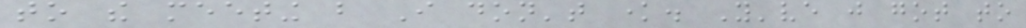to the meeting but I don't know. You've just got to
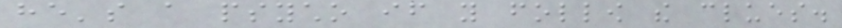he's a psycho if you follow the clues.
